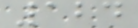124
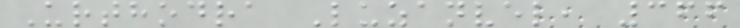Urthodra Luzanvel, 366
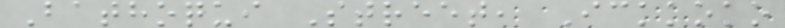Bathoqui Street, Ickkoko
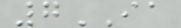7IA
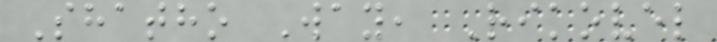Shatho Way, Rikovel
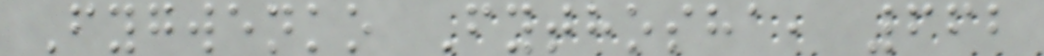Fygwenko Fythosha, 662
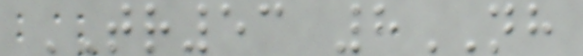TR53 8NH
